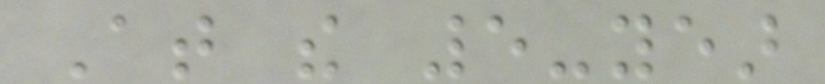At the 5-year
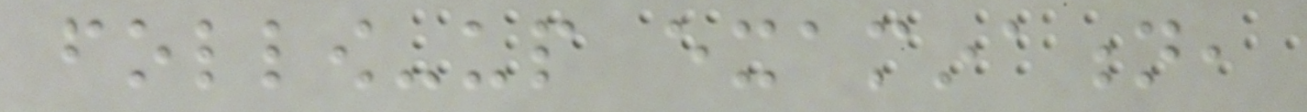follow-up examination,
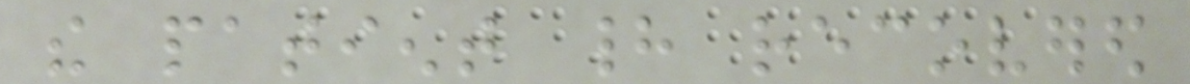the patient had recovered
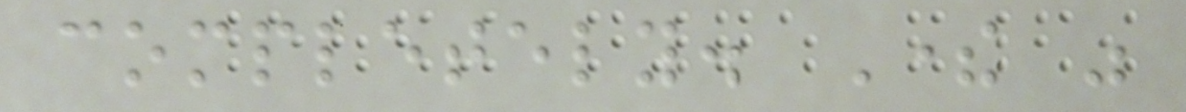completely. There was
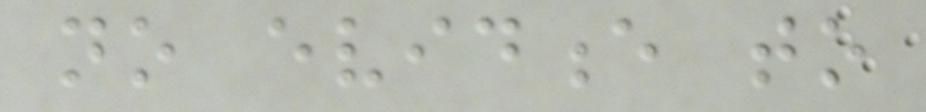no evidence to
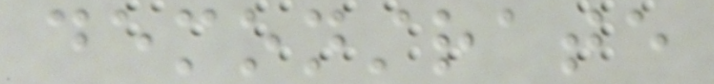demonstrate
